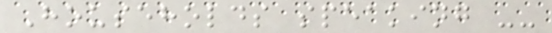Households speaking --
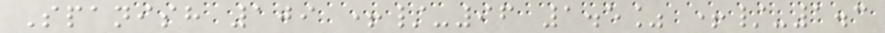Spanish 109 +/-96 1.5% +/-1.3
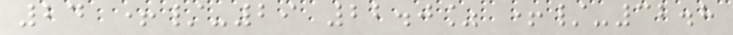24 +/-29 22.0% +/-32.8
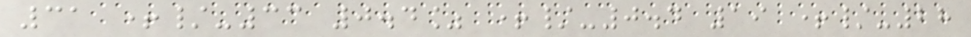31 +/-33 0.4% +/-0.4 19 +/-28
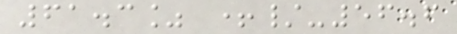61.3% +/-56.6
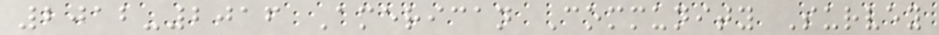2012-2016 American Community Survey
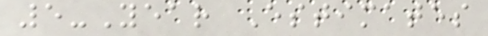5-Year Estimates
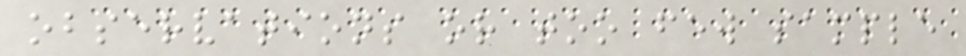observations or too few sample
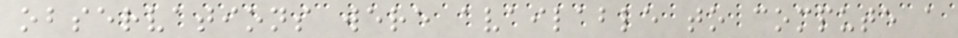observations were available to compute a
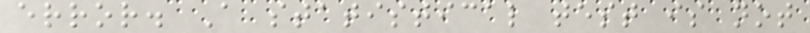error. A statistical test is not
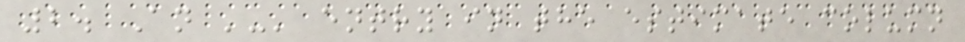2. An '-' entry in the estimate column
